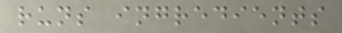runs ingredients
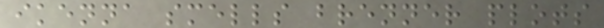ikenna smells brenner plots
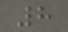8
